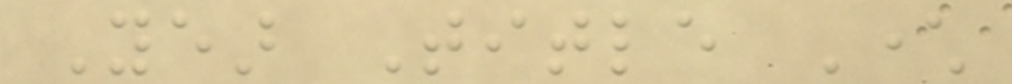Year Title Character
